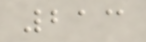213
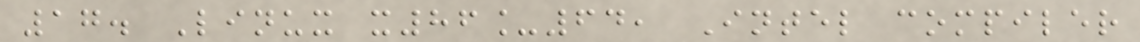17. Linux x86_64, Intel compiler
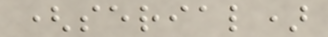(serial)
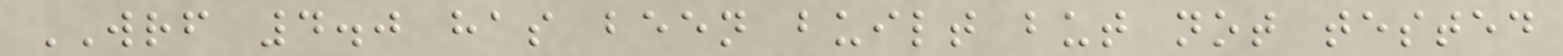WRF 4.0 has been built but not tested
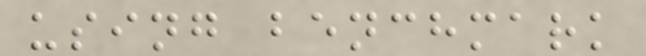using benchmark
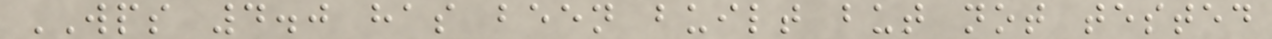WPS 4.0 has been built but not tested
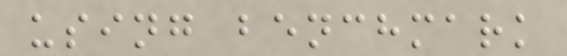using benchmark
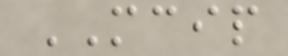MCIP
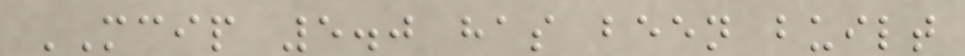MCIP 5.0 has been built
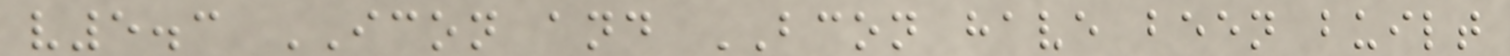v5.3 ICON and BCON have been built
